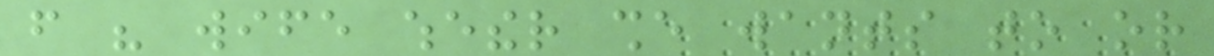from his wife whether she wants to or
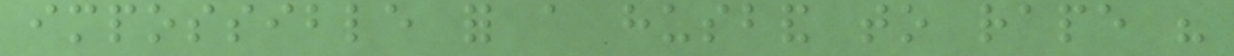impossible for a husband to rape his
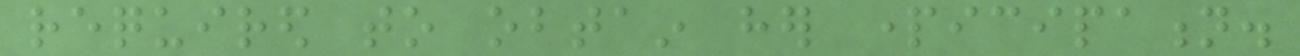required to obtain her participation.
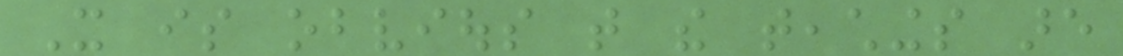It is obvious that the teachings are
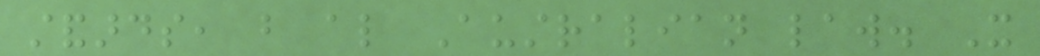standards, but also Australian law. It
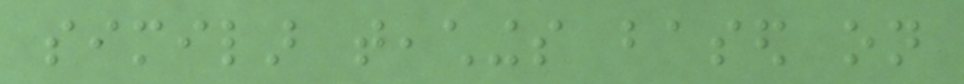similar teachings based on
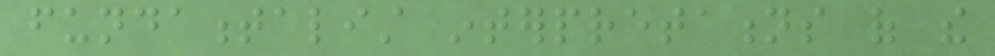fundamentalist interpretations of the
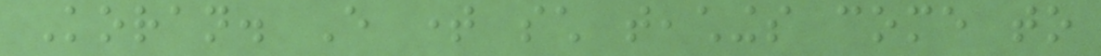Koran. Every time such teachings come to
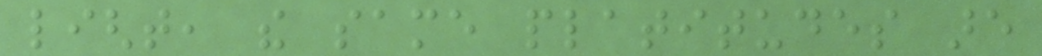light, the same platitudes are
